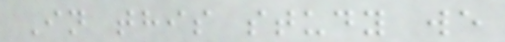In this study we
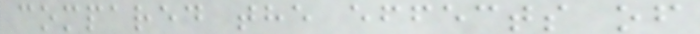compared the effects of
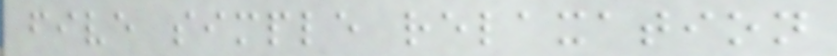five simple relaxation
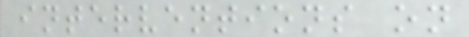interventions on
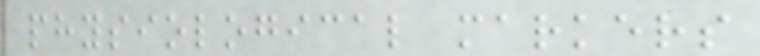physiological markers
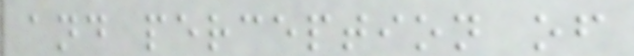and perception of
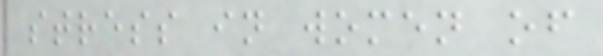stress in women of
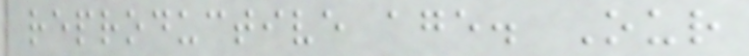reproductive age. Our
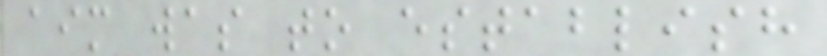aim was to establish
